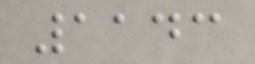1143
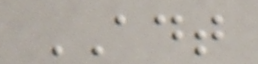ADT
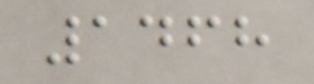1468
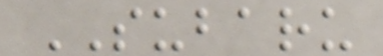SUBARU
